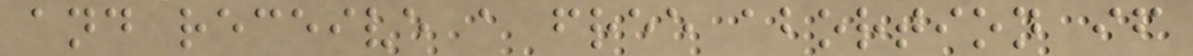and receive a free abortion if
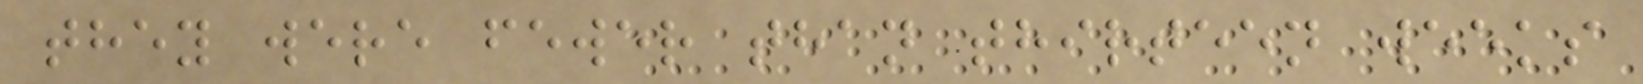they were fewer than thirteen weeks
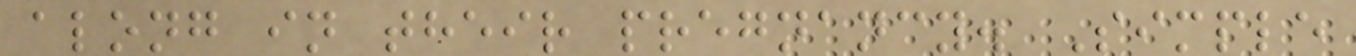along in their pregnancy. Simple
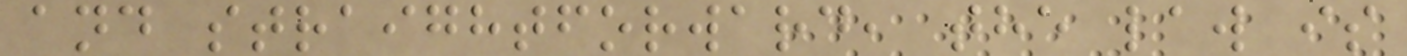and straightforward, the law is
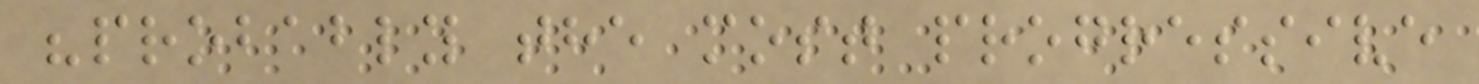"probably the most progressive
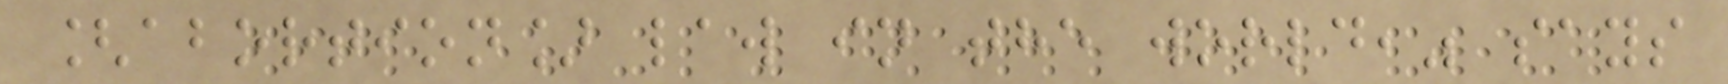[abortion] law in the world," says
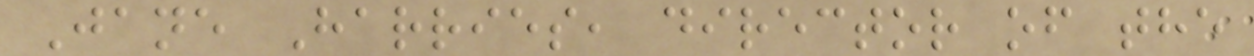Jane Harries, director of the
